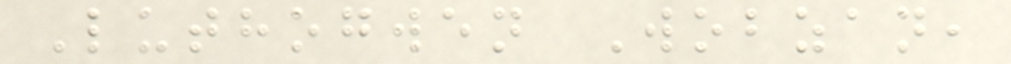Luthogwen Wobzan,
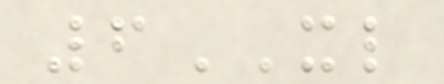6XL
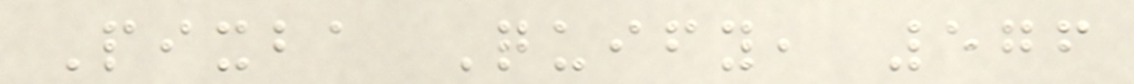Pixba Quify, 576
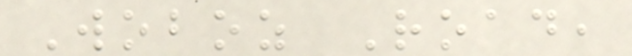Woboz Road,
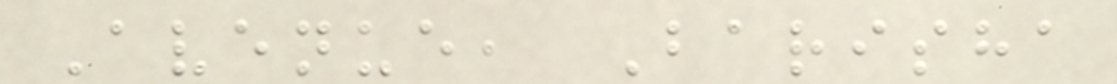Avenue, Barisha
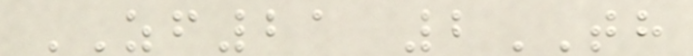ZF21 2TH
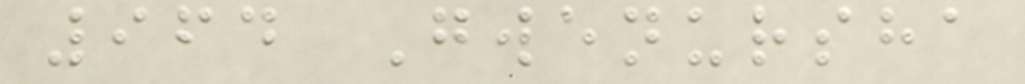964 Gwenursha
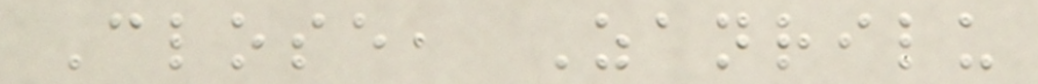Close, Zanrilu
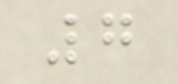7
